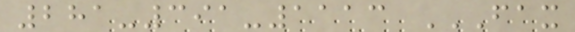281-391-1113 FAX
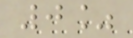0%
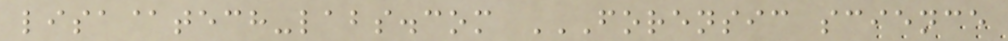lisa@tech-labs.com FORENSIC SCIENCE
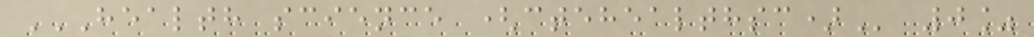HEALTH SCIENCE (CTEHEALTHSC) 0%
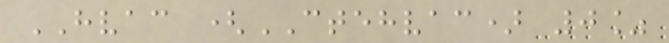HVAC (CTEHVAC) 0%
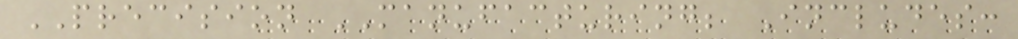PRECISION MANUFACTURING; Includes:
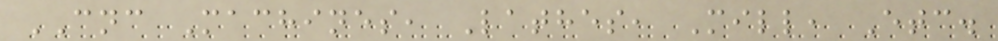CNC Machines, Lathes, Mill, Etc.
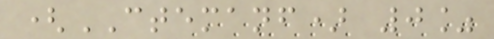(CTEMANF) 0%
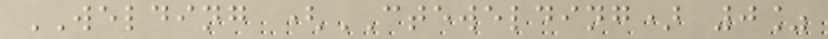WELDING (CTEWELDING) 0%
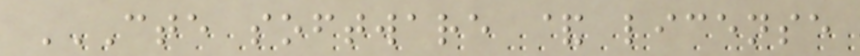CTE SOFTWARE & LICENSE
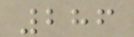286
